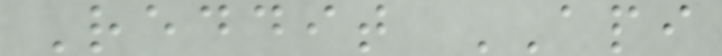Reddit API
